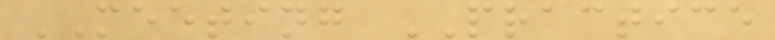MEETING PRACTICE
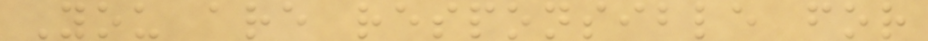You are responsible for
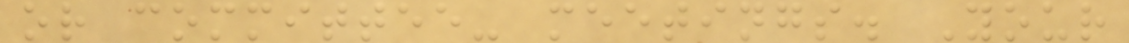or committee- meetings. Your
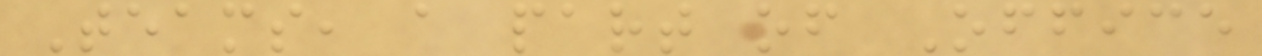Teams, a part of Office
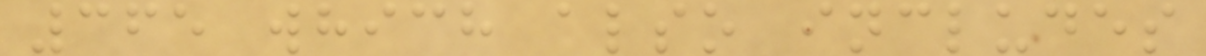365 which also includes
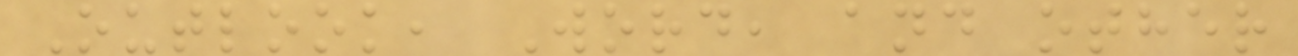Outlook, Word, and other
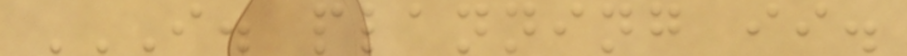I. PLANNING II.
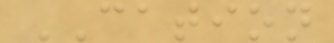CATION
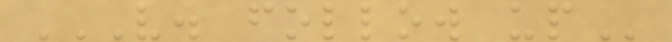V. FOLLOW UP
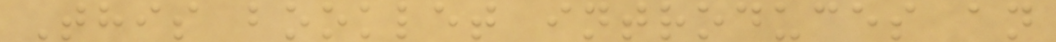This booklet introduces an
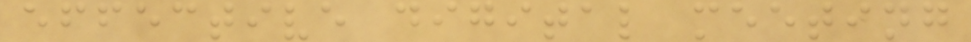effective digital meeting
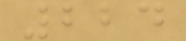224
